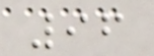96
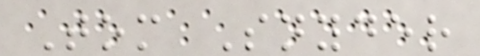Tom Snyder
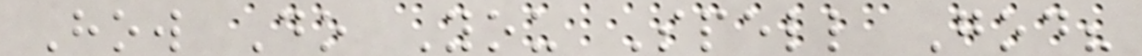How Do You Spell God?
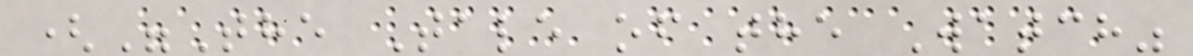("The Tale of the Watch"
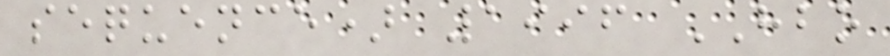sequence) 1996 HBO
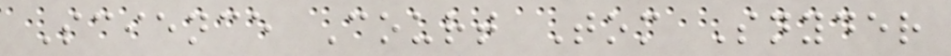Science Court Tom Snyder
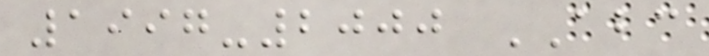1997-2000 ABC
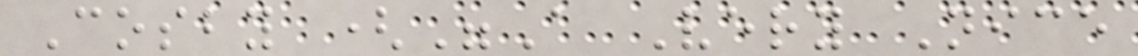Cosby ("A Very Nice
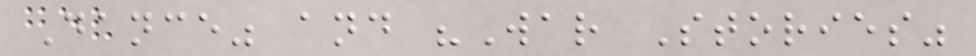Dance" and "War Stories"
